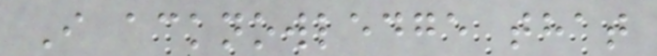I acknowledge that
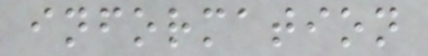information
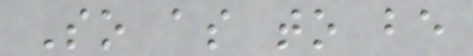So as to be
